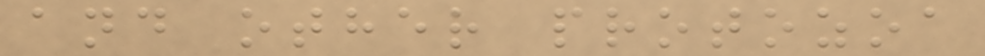and other protozoa
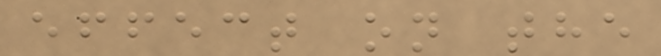effect on the
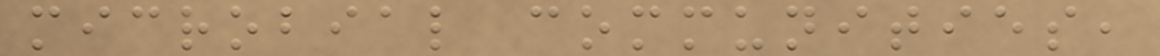microbial communities,
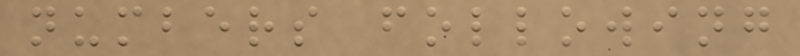numbers following
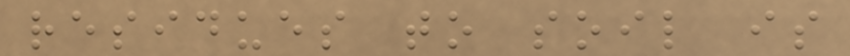residues to soil is
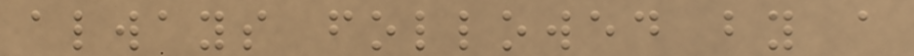always followed by a
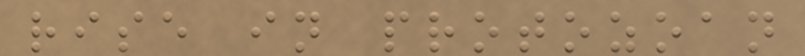rise in protozoan
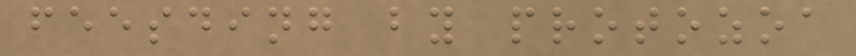feesding by protozoa
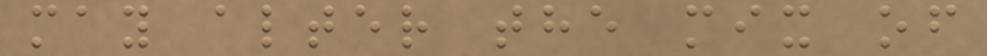may alter the mix of
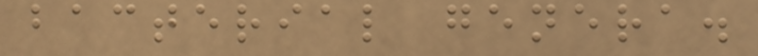bacterial genera.
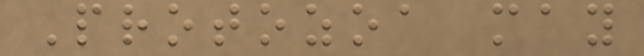Protozoa may
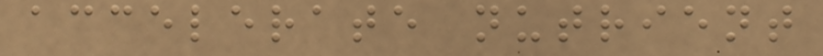accelerate nutrient
